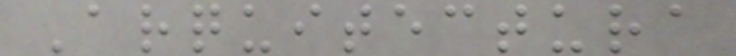Arquitectura
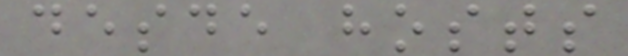desde hosts
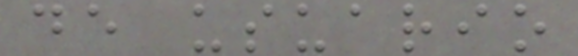de usuario
